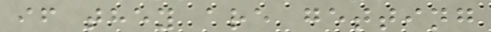if they are getting
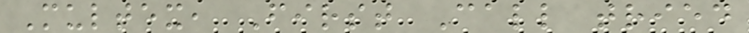Multex, First Call tried
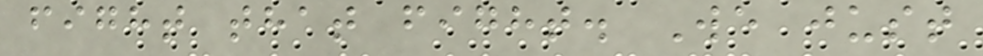fight that fight. We just
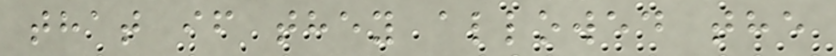that if they allowed the
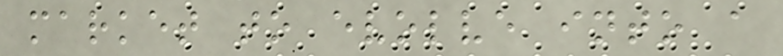market to evolve into a
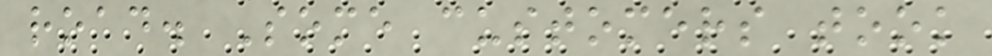road. Some customers took
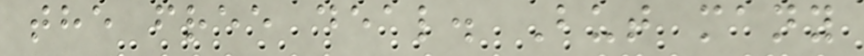the free deal. But many
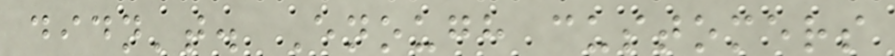didn't. Enough customers
